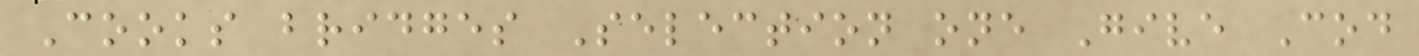Cooks bridges Selection one Give Cod
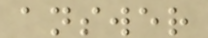answer
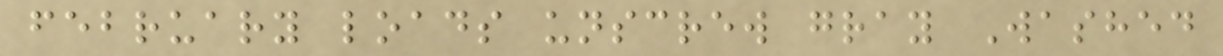february loads unscrew gray Washed
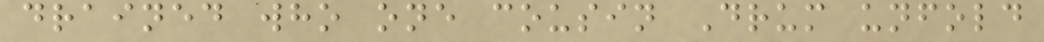drained who one cousin Drum unfold
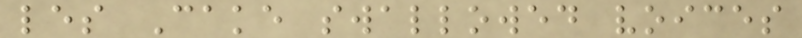les Cake swallowed voices
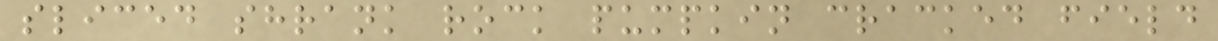sliced shrank rock pumpkin cracked field
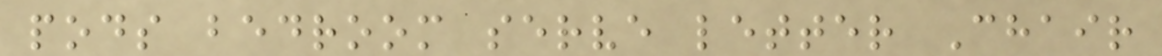pods bedroom serve letter Chair
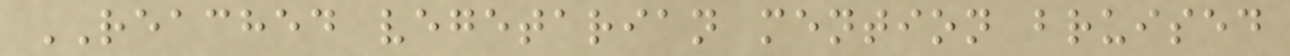REACHED vegetarian mention bruised
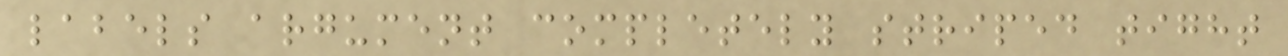labels argument completely striped tight
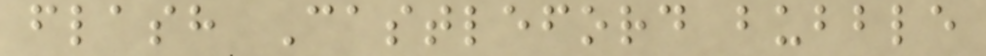flash Castleford bubble
